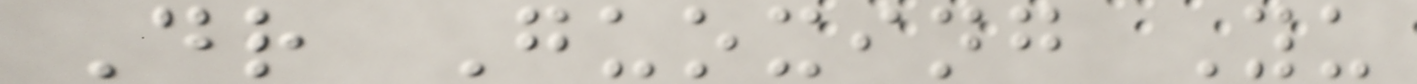Dr Guoxing Yu
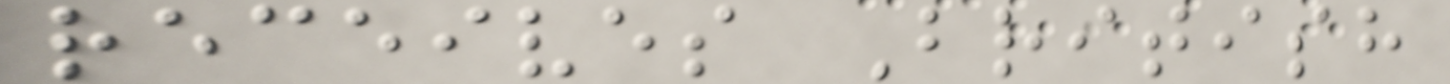receives British
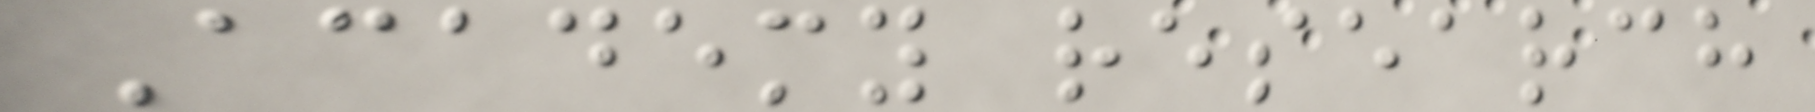Academy research
